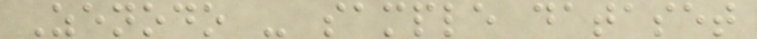Zenodo - sample dataset
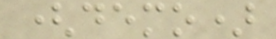(demo)
